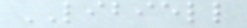LIBIELL
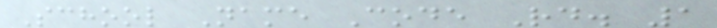School Name Code Rd. 1
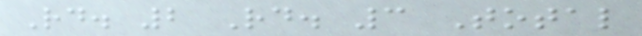Rd. 2 Rd. 3 Total
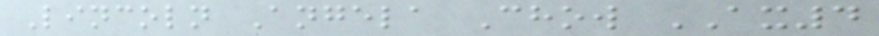Lincoln Angela Chow AX4
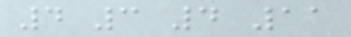4 3 4 11
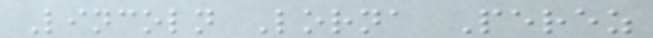Lincoln Lorna Perez
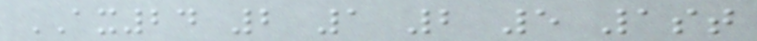AX24 2 1 2 5 1st
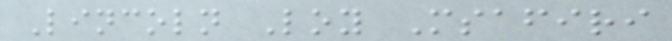Lincoln Loy Msafiri
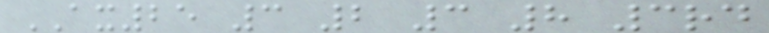AX25 3 2 3 8 3rd
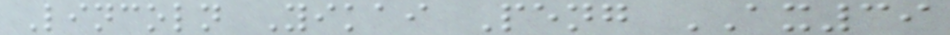Lincoln Yikai Peng AX39
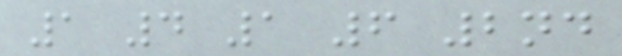1 4 1 6 2nd
